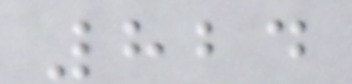824
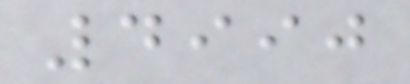4990
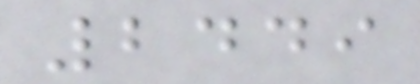2449
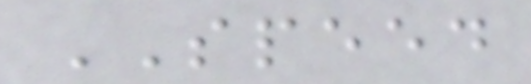SPEED
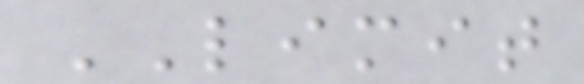LIMIT
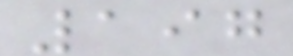197
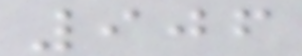906
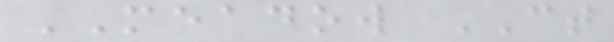MEADOW CT
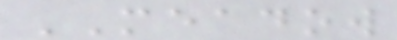MEADOW
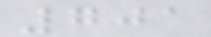701
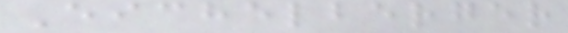Eichelberger
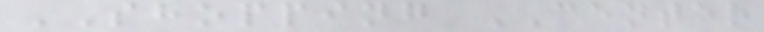SHOPPING CENTER
